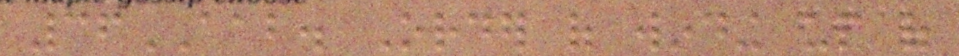36AAB. Order of winding up of
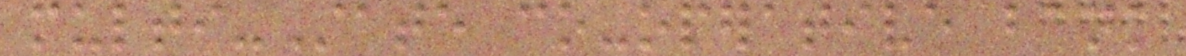multi-State co-operative bank
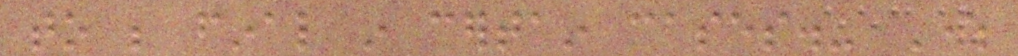to be final in certain cases.- Where
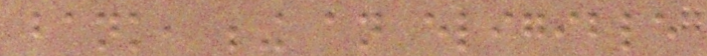bank, being an eligible
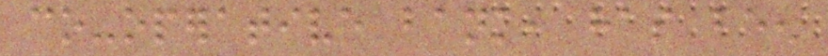co-operative bank, has been
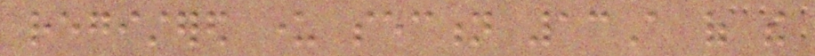registered under section 13A of the
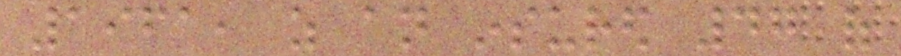1961, as an insured 47 of
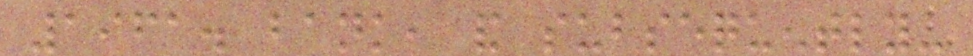1961. bank, and subsequently-
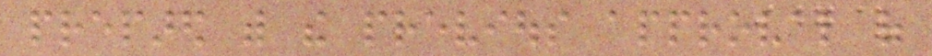prepared with the previous approval of
